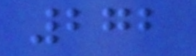272
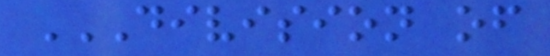DIVISION OF
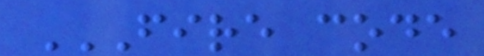FIRE CODE
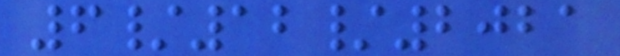6/12/2021
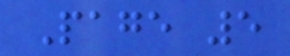Page 5
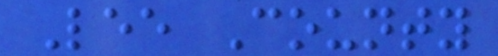Lee County
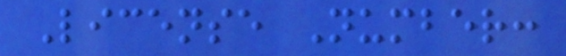License Number:
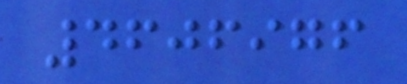4606976
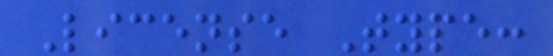License Type:
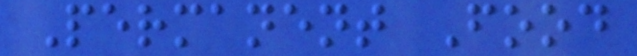Permanent Food
